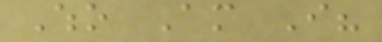Who Am I?
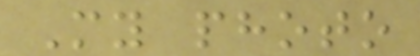My photo
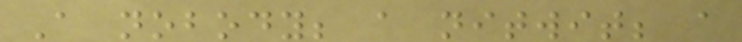A nobody; a nitwit; a
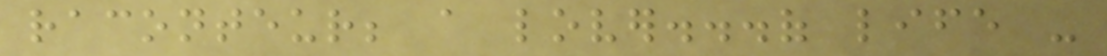raconteur; a lover...of life -
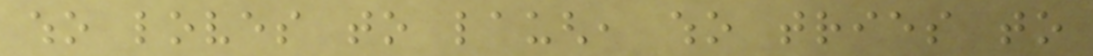who loves to laugh, who tries to
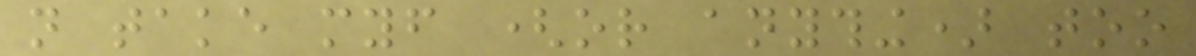not take myself (or anything) too
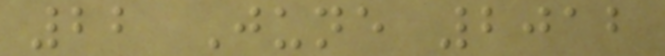22 June 2012
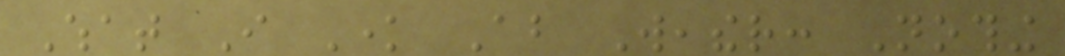What I Know About Weather: Nothing
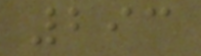293
